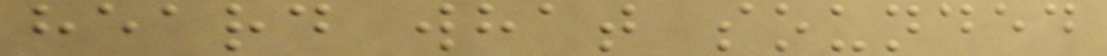heard what sounded
